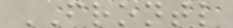FRONTL
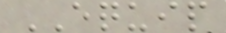EQUIP
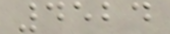4524
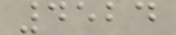4524
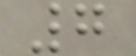7
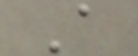A
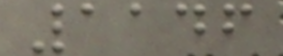1146
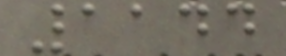1144
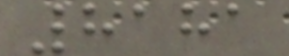8181
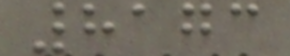8173
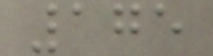175
